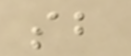sb
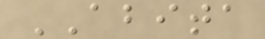ABITA
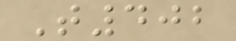T402
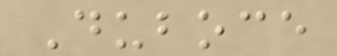Duboce
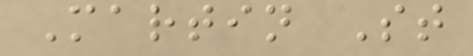Martin St
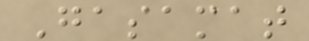Gasamat
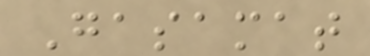Gasamat
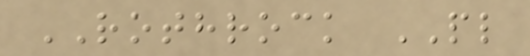ROTHROCK PL
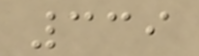339
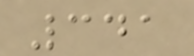341
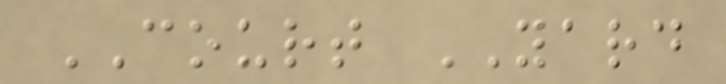COURT YARD
